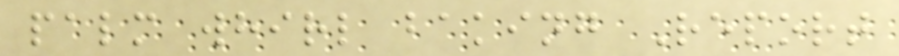palm whirl baking Report
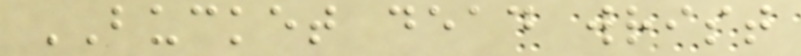BUCKET dead wrist
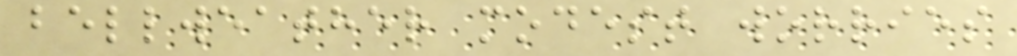bellweather modest worries
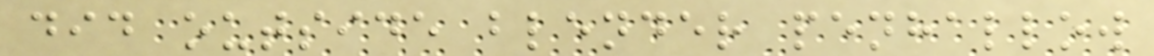did outside blender penhallow
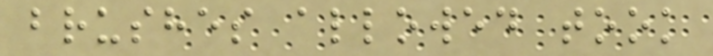brushes allowed took
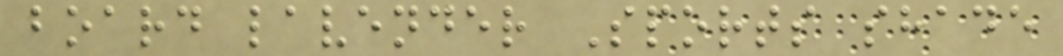board lavender Sports shade
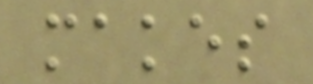makes
